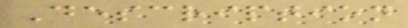Description
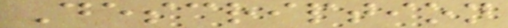Description
